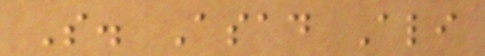S. Asad Ali
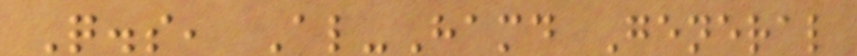Q.s, Al-Hamd General
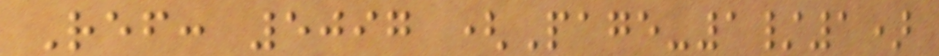Ref: 5097 (Page-1/1)
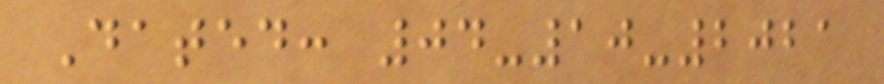Dated: 04-10-2021
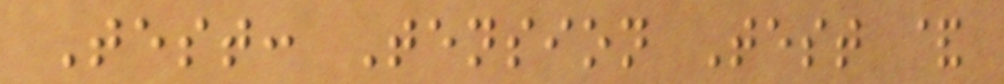Test: Tension Test &
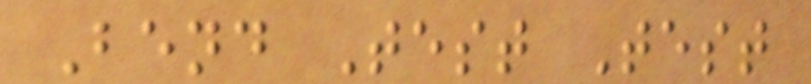Bend Test Test
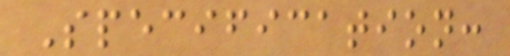Specification:
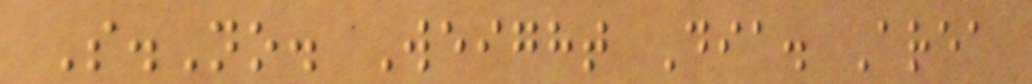S.No. Weight Dia. Area
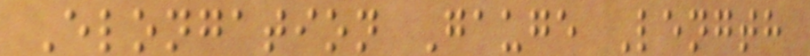Elongation Gauge Length
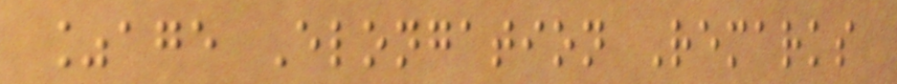%age Elongation Remarks
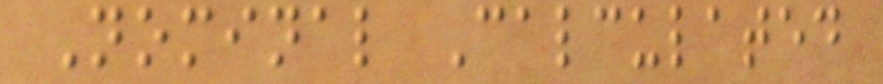Nominal Calculated
